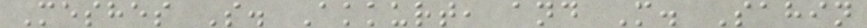Meshes S. Akkurt, and M. Sahin
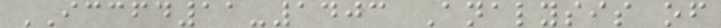ICCFD11-1403 Analysis of
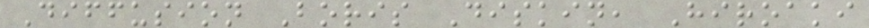Diffusion Boris Diskin, Hiroaki
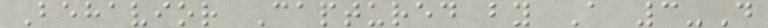Behavior Captured by A 3-D
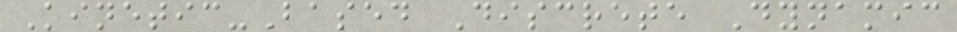Kinetic-Based Discrete Dynamic
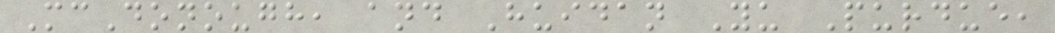McDonough, and Huidan Yu Purdue,
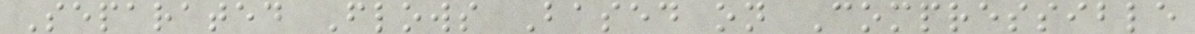Separated Flows Based on Compressible
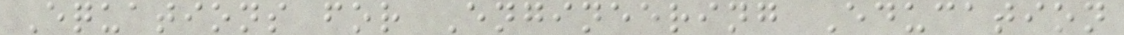Equations for Engineering Education
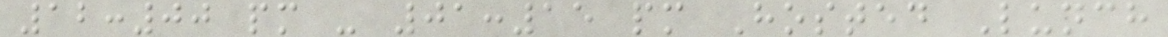12:00 pm - 01:15 pm Hosted Lunch
